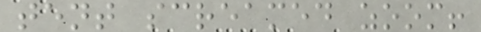tent screamed zoom!
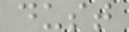dust
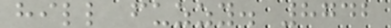hill fuzzy. 8742
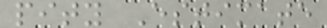pity Estimate
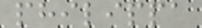philippa
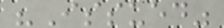"Issued"
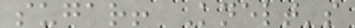sugar! Knelt's
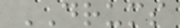DRUMS
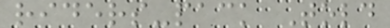riders-pack Told
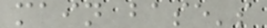main base's
